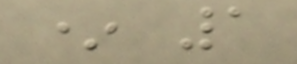* 1
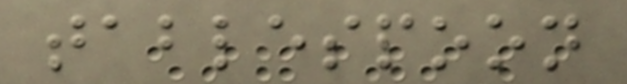tablespoon
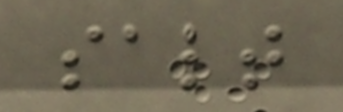salt
